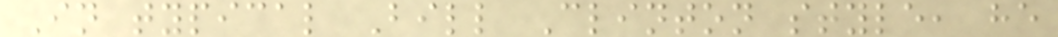In typical Bill Clinton style, he
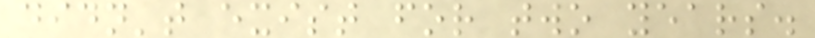didn't exist for two years.
